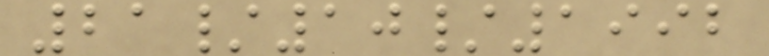21/10/1992
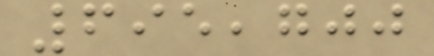695,700
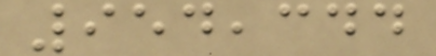954,344
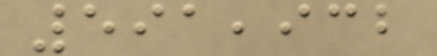591,932
